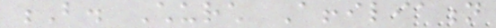B. Church Affiliation
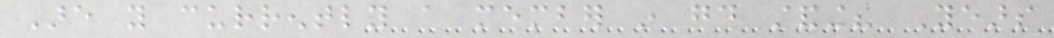Are you currently a member in good standing? Years
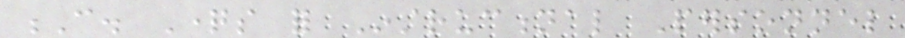C. Questions for Instructional Personnel
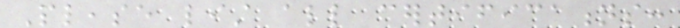Please list all certifications:
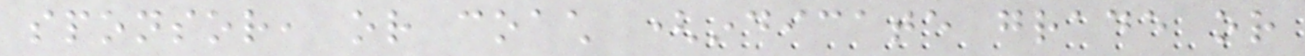sponsor, or coach (indicate grade or
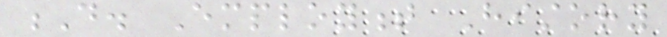D. Employment History
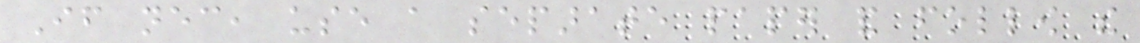If necessary, use a separate paper and follow the
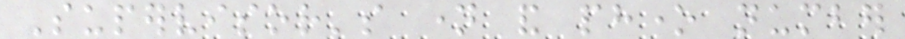Supervisor's name and phone number
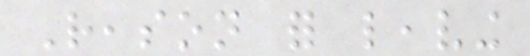Reason for leaving
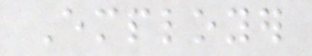Employer
